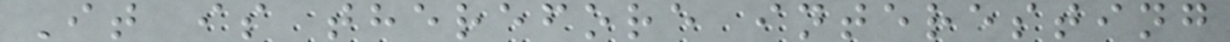It is therefore interesting
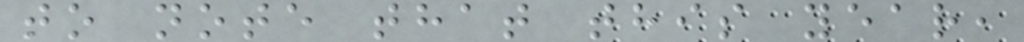to note that this year,
